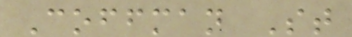Coffman St
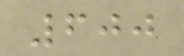600
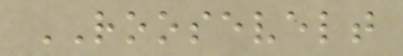ROOSEVELT
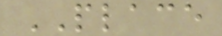PLACE
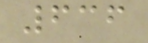636
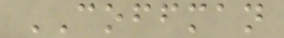COFFMAN
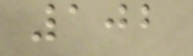102
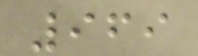969
